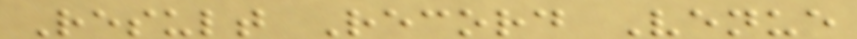Result Record Venue
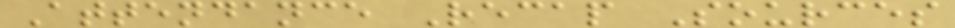Attendance Recap Sources
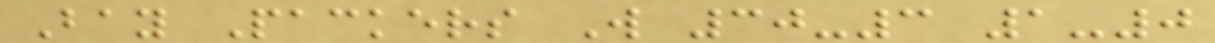Bay Packers W 30-3 1-0
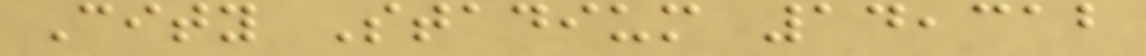City Stadium 14,312
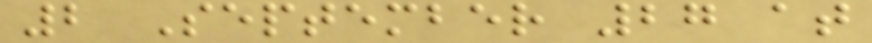2 September 27 at
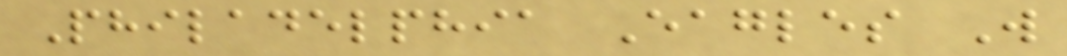Philadelphia Eagles W
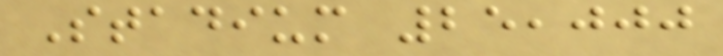Stadium 25,000
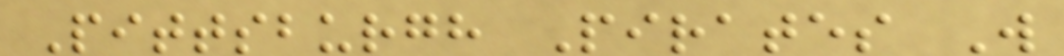Pittsburgh Pirates W
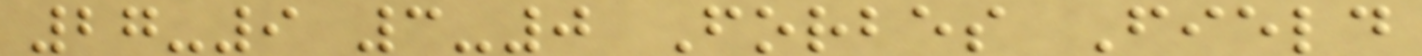27-9 3-0 Forbes Field
